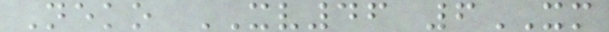Neko XV46 6XM
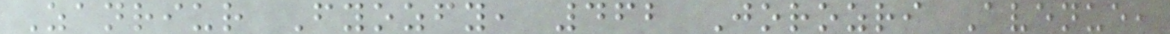Zanriur Fyozfy, 462 Jorozri Avenue,
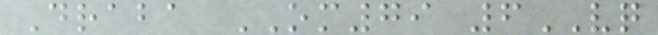Draba OM79 6VQ
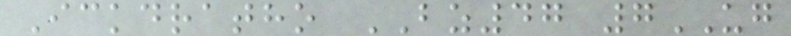Ickdratho BZ47 7UG
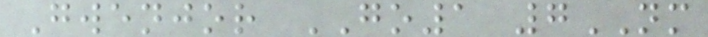Gwenjor GO1 7NM
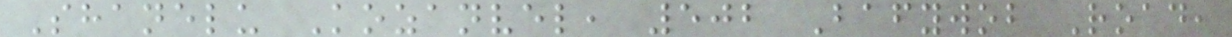Shanelu Kozanvel, 502 Bafywob Road,
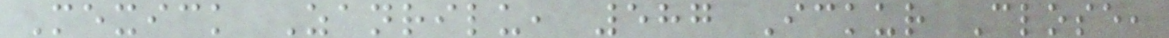Mexick Zanrilu, 587 Ickur Close,
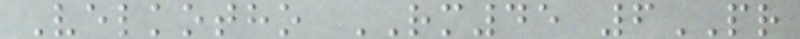Velkotho RM45 6PR
